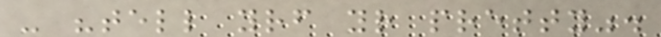- "tell yourself your pretty".
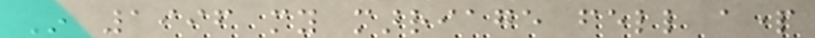In 1996 my marriage fell apart
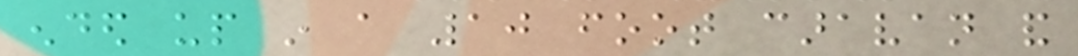ended up in a 10 foot caravan and
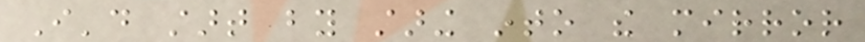I'd start by staring into the mirror
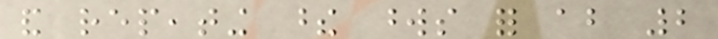and repeating these words for about 2
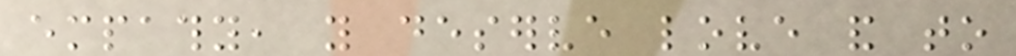empathy, you deserve love and to
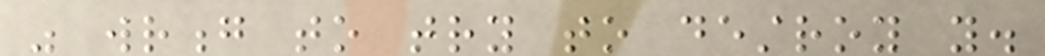was wrong to try to destroy you.
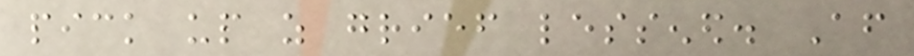pick up as grief lessened. After
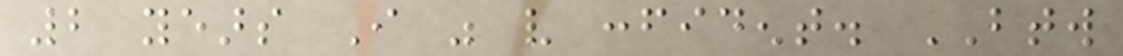2 years I was very confident. BTW
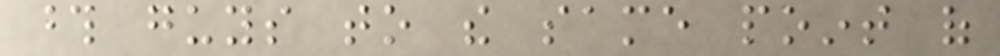those guys to the same point of
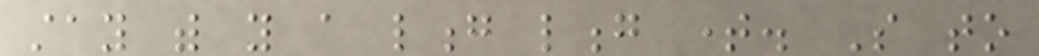stay with you a long long time. So to
